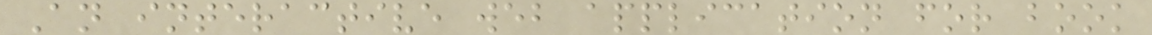An interactive web application for book
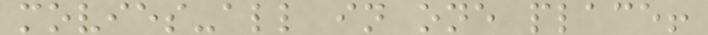movies-all in one place!
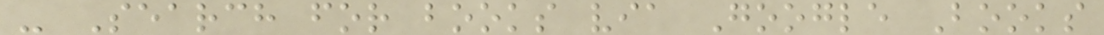- Search for books via Google Books
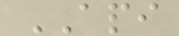API
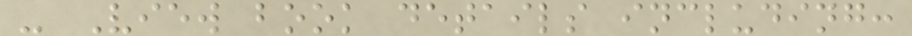- View book details including:
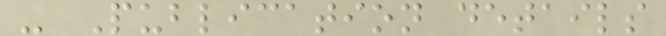- Publication details
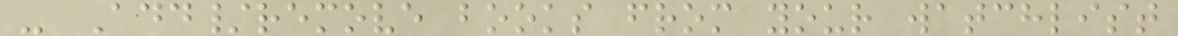- Add/remove books from your watchlist
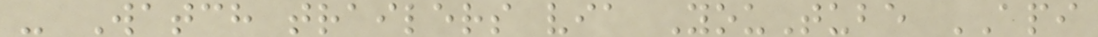- Watch trailers via YouTube API
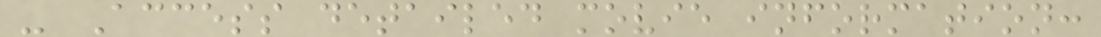- Access detailed movie information:
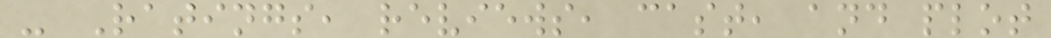- Ratings, reviews, cast, and plot
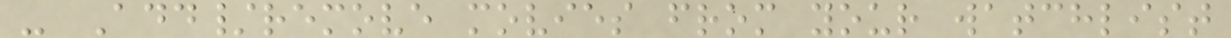- Add/remove movies from your watchlist
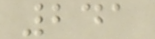241
